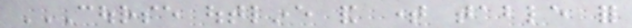COURSE OUTLINE AND TIME TABLE FOR
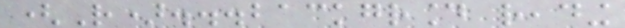(R)...background reading
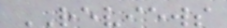REVIEWS
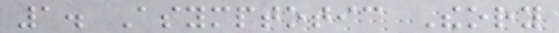1. Asymptotic Theory
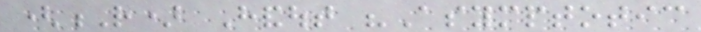(R) Handout "Asymptotic
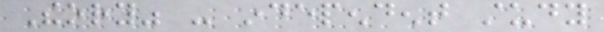Theory" - independent study
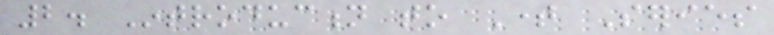2. Introduction to Time Series
